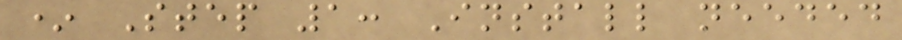* Step 1: Install needed
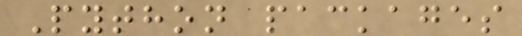Python packages
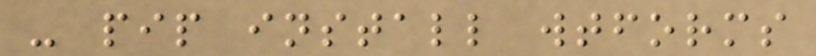- pip install wtforms
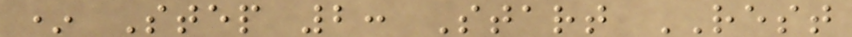* Step 2: Start REST
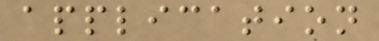application
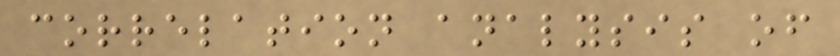correlation analysis of
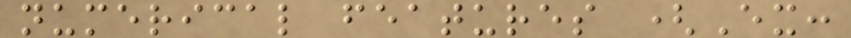numerical features (Ex:
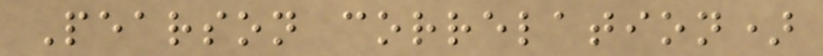Pearson correlation)
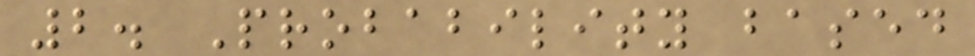2. Probability based
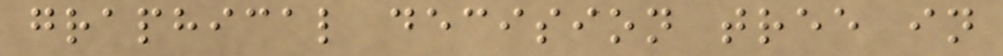graphical decision tree in
